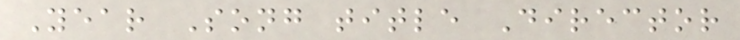Year Song title Director
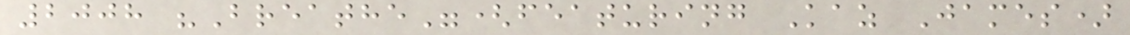2008 "Breathe"(featuring Kaz James)
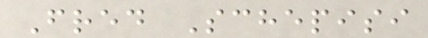Fred Schepisi
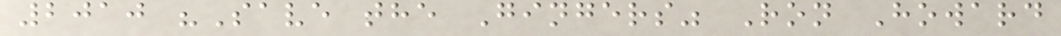2010 "Save the Gingers" Ron Howard
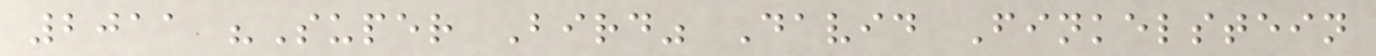2011 "Super Bird" David Finkelstein
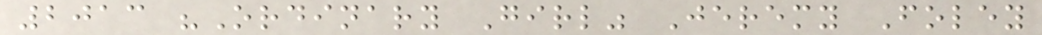2013 "Ordinary Girl" Jeremy Foley
